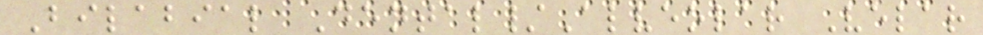Bilabial Dental/Alveolar Velar
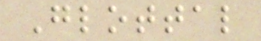Glottal
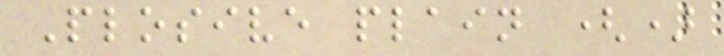Plosive plain ()
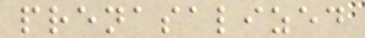prenasalized
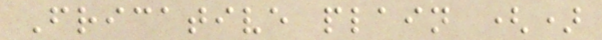Fricative plain ()
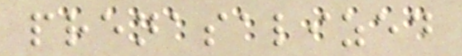prenasalized
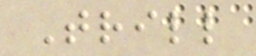Trill
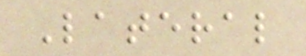Lateral
